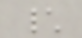\
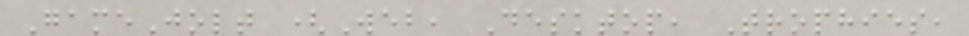GameJolt (Web, Desktop, Trophies,
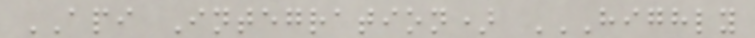API Integration) HIGHLY
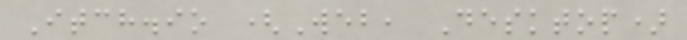Itch.io (Web, Desktop)
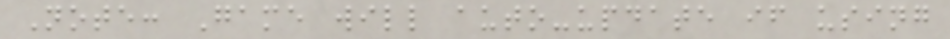Note: Game will auto-update if using
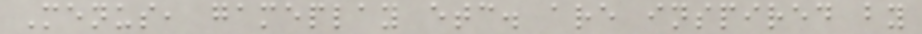Menus, gameplay etc. are inspired by
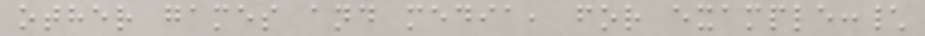other games and media, for example:\
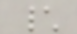\
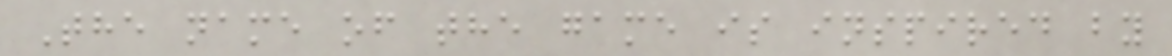The name of the game is inspired by
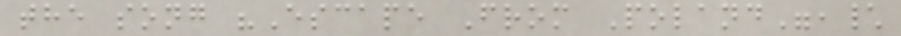the song "Escape From Poland",\
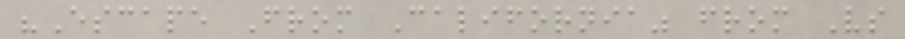"Escape From California" from Vs
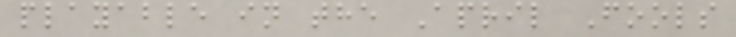playable in the April Fools
